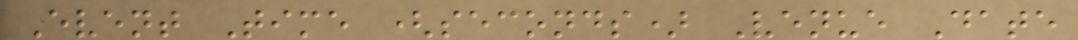Event Time (seconds) Venue Date
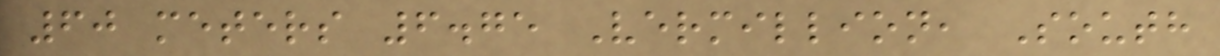60 meters 6.75 Vermillion, South
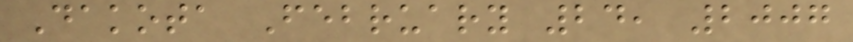Dakota February 24, 2007
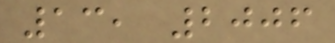13, 2006
